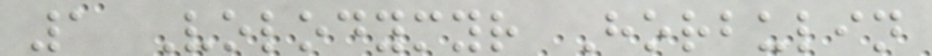1 Volodymyr Horbulin
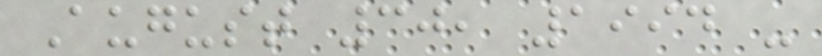August 30, 1994 -
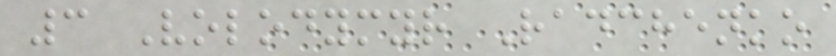3 Volodymyr Radchenko
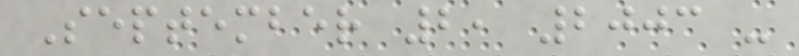September 2, 2003 -
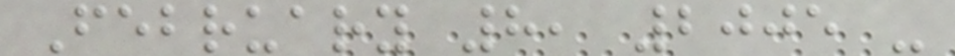February 8, 2005 -
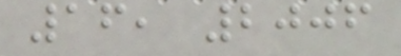16, 2006
